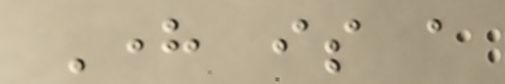Here is a
